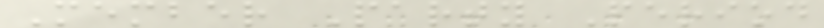Member Party Period
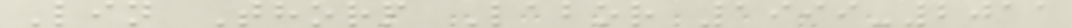Lin Thorp Labor 1999-2011
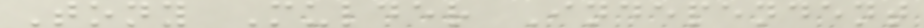Tony Mulder Independent
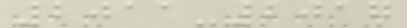2011-2017
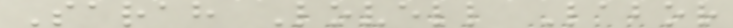Sarah Lovell Labor
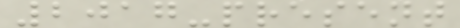2017-present
